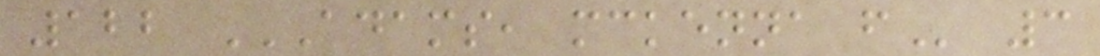122 ADAMS, MCKENNA F 3
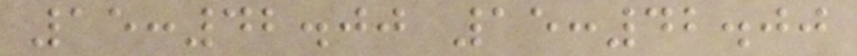15:42.00 15:42.00
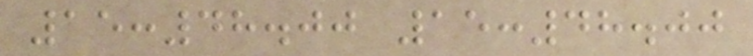15:48.00 15:48.00
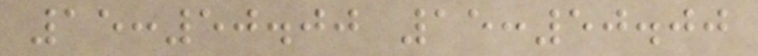15:50.00 15:50.00
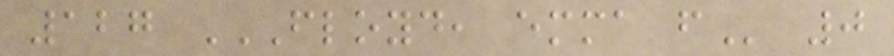127 FLOYD, EMMA F 0
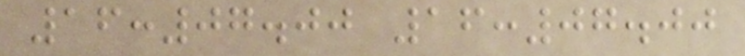16:07.00 16:07.00
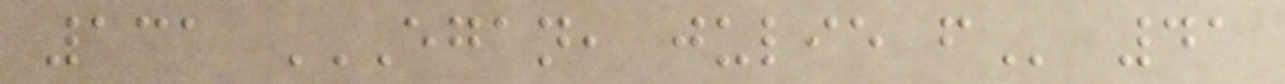131 EGAN, JULIE F 41
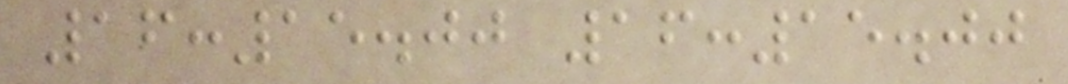16:15.00 16:15.00
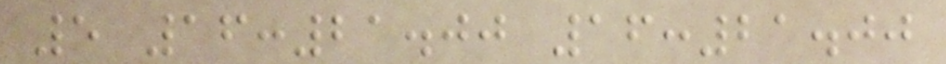5 16:21.00 16:21.00
